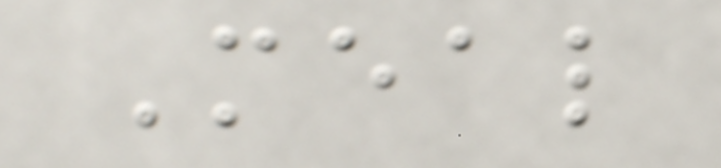Meal
